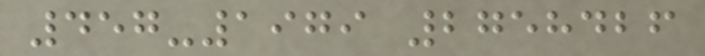457-1979 2758426
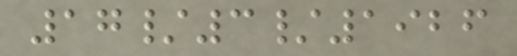17/3/1926
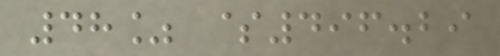48% $496.29
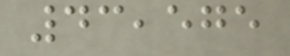43,575
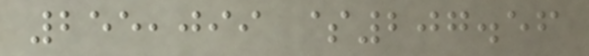255,099 $207.56
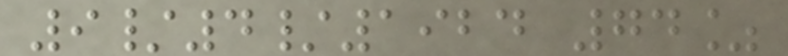9/4/1924 74%
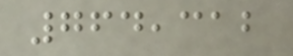764,312
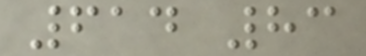614 83
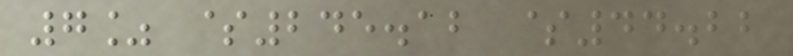7% $245.12 $44.22
